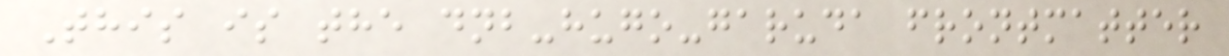This is the dnb-hugo-garuda frontmatter
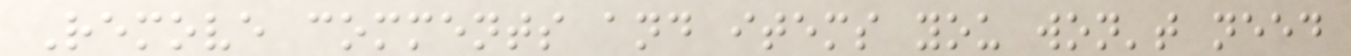Remove comments and items you won't need
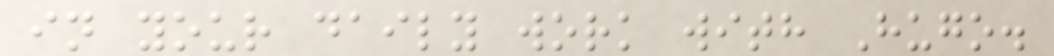in your daily work with Hugo.
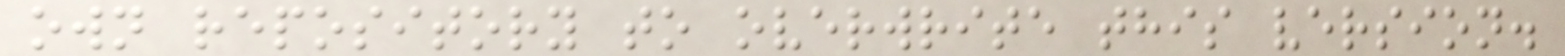own repository to overwrite this version.
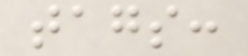tags:
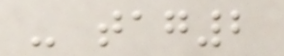- tag2
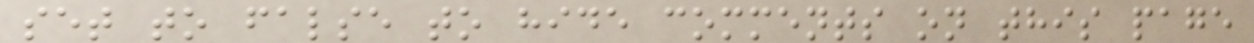set to false to hide comments on this page
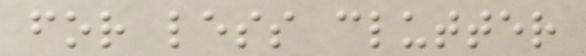for less clutter
